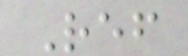Ref
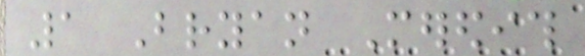1 Bryan Meredith
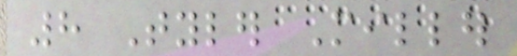8 Tyler Miller
